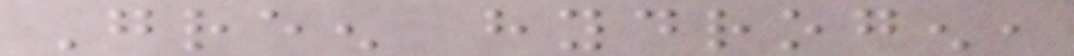Green hydrogen,
